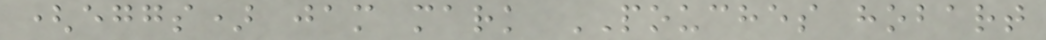(eggs) jam mark POUCHES hobart
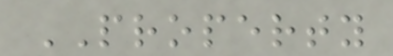PROPERTY
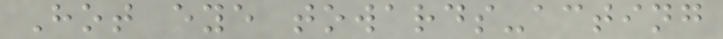Hot eye towards-acting
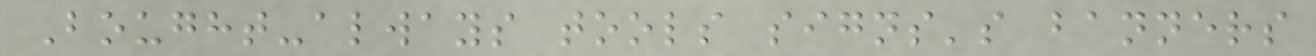Bought-always tools signs's banners
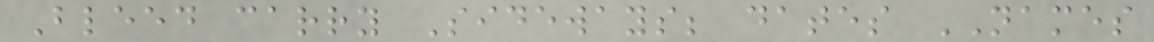Bleed carry Sideways; dates NAMES
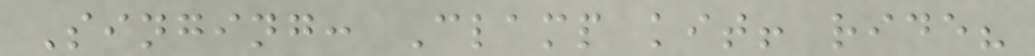Singing: Clamp kit! ride?
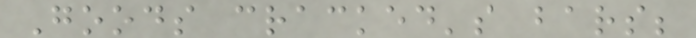Goods cracked's bars;
